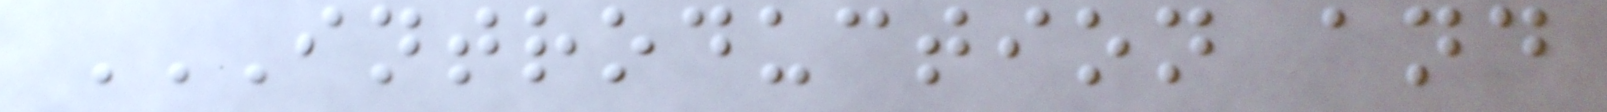INTRODUCTION AND
